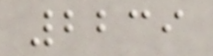2239
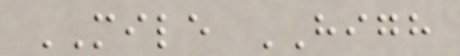MILE HIGH
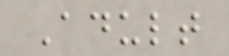Adult
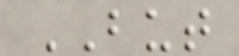BUT
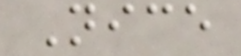Nice
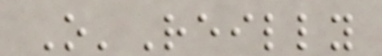O'Reilly
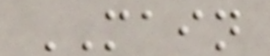MAIN
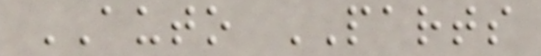AUTO PARTS
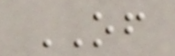OF
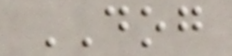DOG
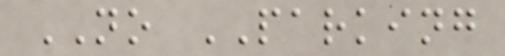NO PARKING
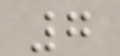7
